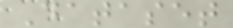Dataset
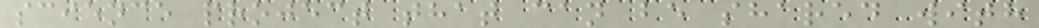science project that can be shared with
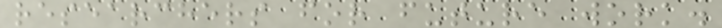researchers for future work.
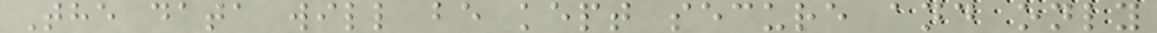The data will be kept secure and only
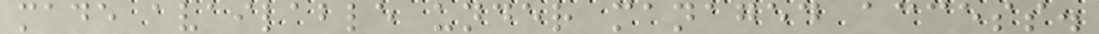made available under managed access.
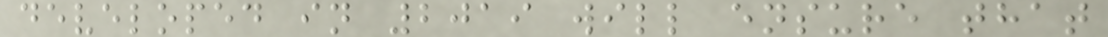developed in 2019 will ensure that
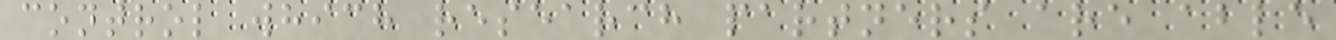control which research partners are able
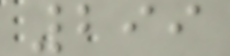299
